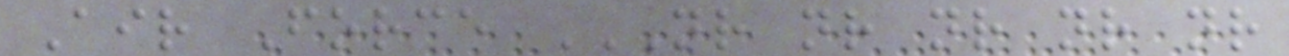Air Force NR NR NR NR NR
